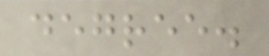degree.
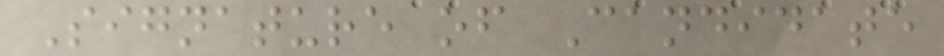Signature of Candidate
